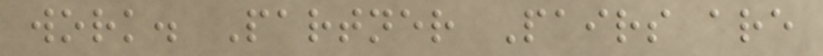work. Partner Pairs are
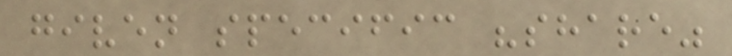given specific "share"
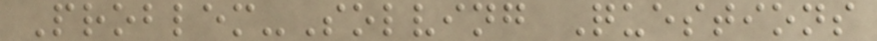Problem-Solving Questions
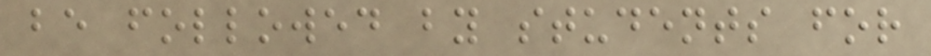be followed by students for
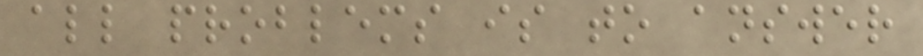all problems is to answer
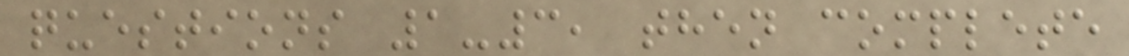questions 1-3, then complete
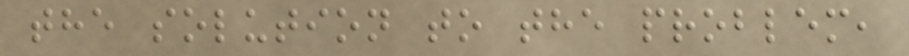the solution to the problem,
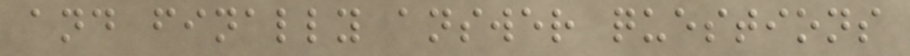and finally answer questions
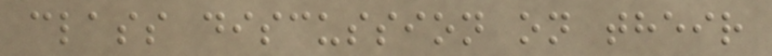class discussion on their
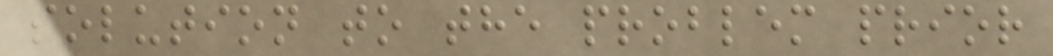solution to the problem prior
